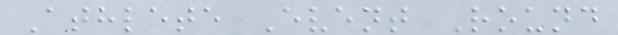Athlete Event Round
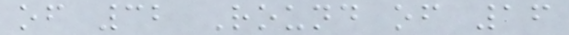of 32 Round of 16
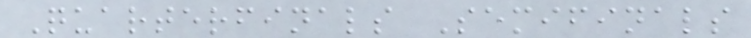Quarterfinals Semifinals
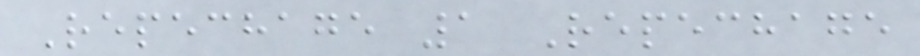Repechage 1 Repechage
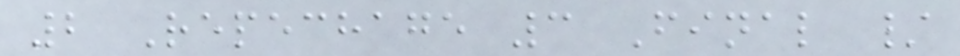2 Repechage 3 Final /
